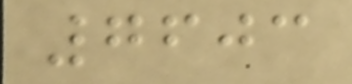7603
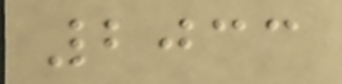2033
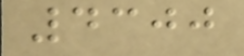4300
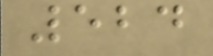524
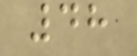48
